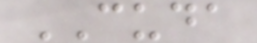CUDA
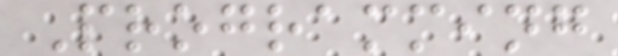Programming
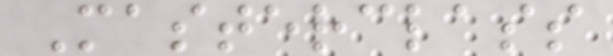Masterclass
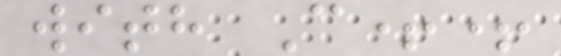with C++
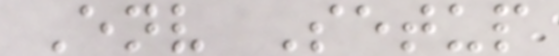Env Setup
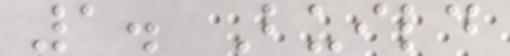1. Build
